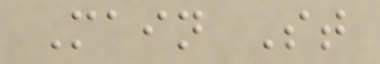Main St
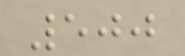500
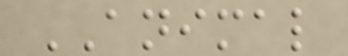ANIMAL
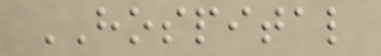HOSPITAL
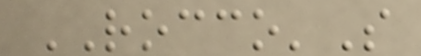ROCCO'S
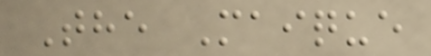The Maique
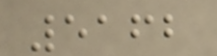5162
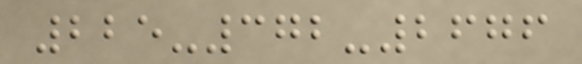225-372-2676
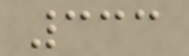333
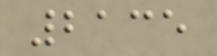2135
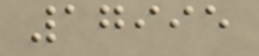17995
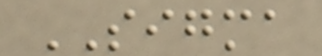SIGMA
